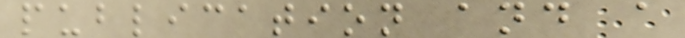publication and a
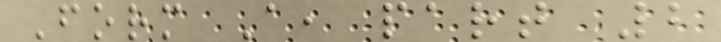Form A, part 2
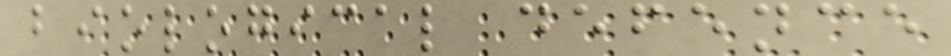biological defence
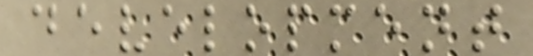development
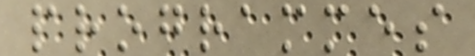programmes
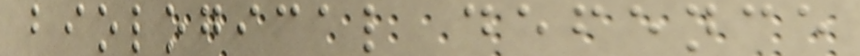biological defence
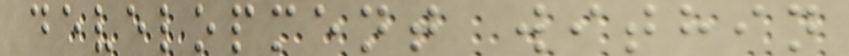development within
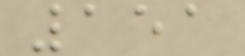151
